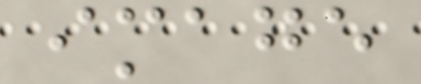image
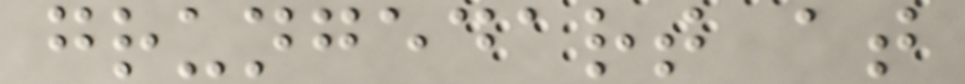grungedart at
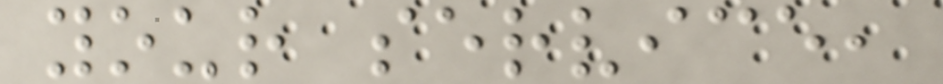your service,
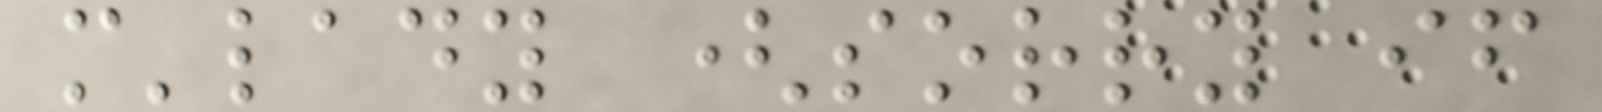m'lady (sorry if
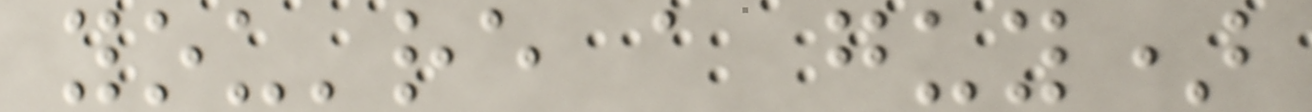you're a guy)
